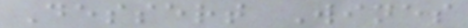Dessert Wines
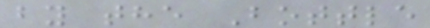by the Bottle
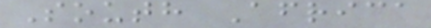South Africa
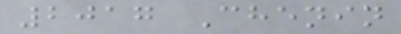2017 Chenin
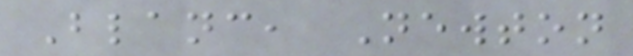Blanc, Newton
